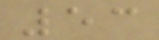53
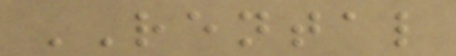RENTAL
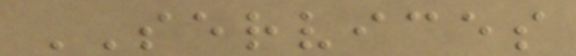SERVICES
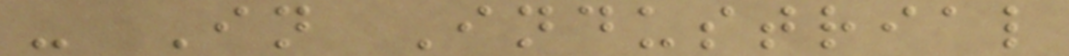- In Industrial
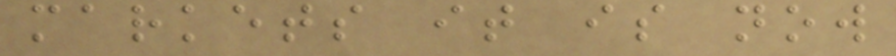markets it is now
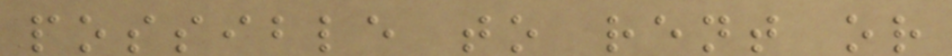possible to rent or
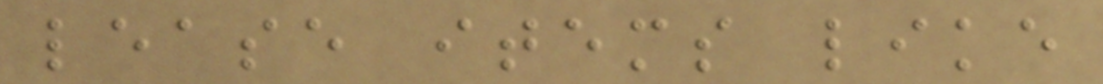lease items like
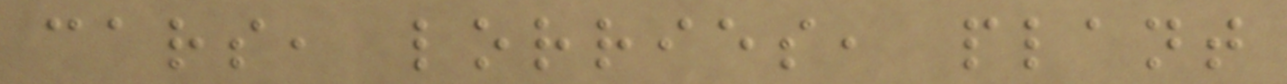cars, lorries, plant
